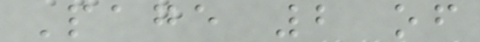Page 2 of
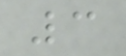3
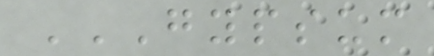GYPSUM
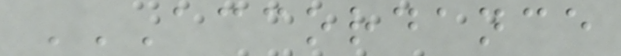ACCORDANCE
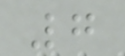7
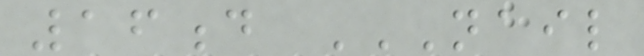16d NAIL
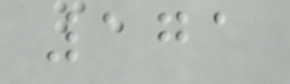171
